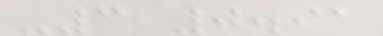-3 0.91
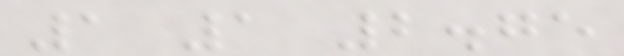1 1 2.75
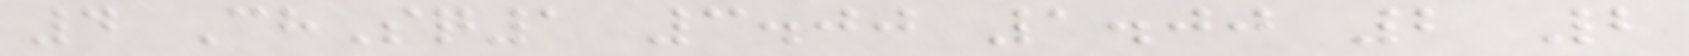4 ChSq1 3.00 1.00 2 2
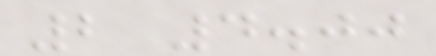2 4.00
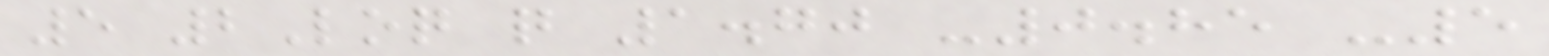5 2Loq q 1.70 -0.85 -5
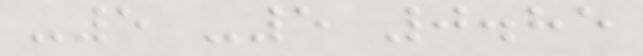-5 -5 0.85
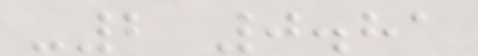-2 0.81
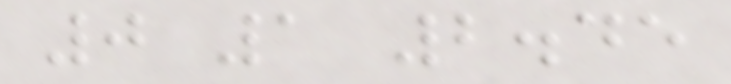0 1 2.45
